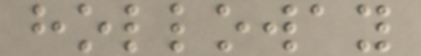holloway
